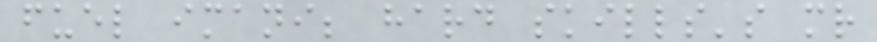fuel imani; hard skills's mr
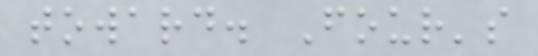toward. Four's
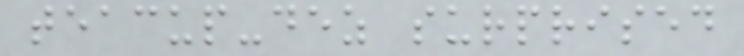teacup-dez surprised
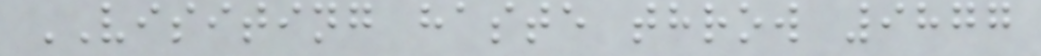VISITING haste throw 9877
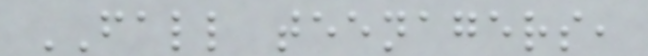FALL teenagers,
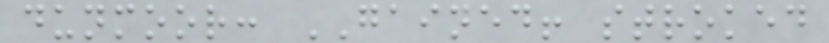dunmoor: GAINED! stroked
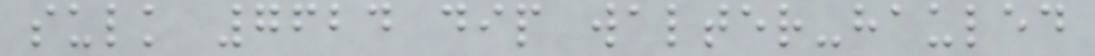sulk 7624 dip walter-hauled
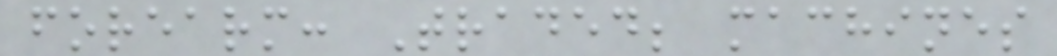forearm: Traded; machines
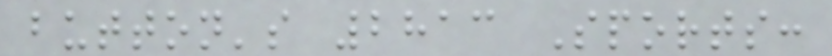button's 2813 Sports:
